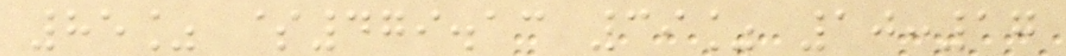85% $479.13 39% 10:17
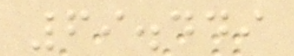69.449
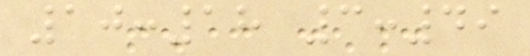10:18 3:49
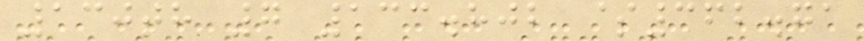130th 7 133.802 $362.71
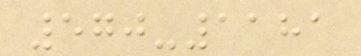570-1181
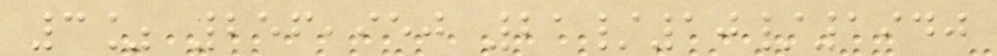3% 256,950 21/10/1940
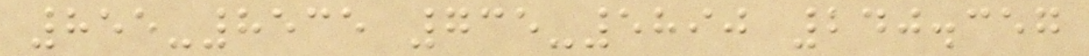855-8535 735-5890 240.357
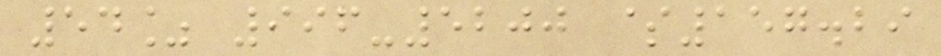54% 996-5200 $157.29
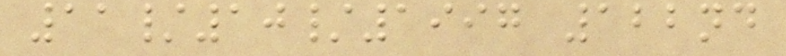11/10/1997 122nd
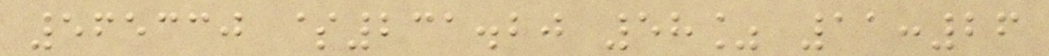565330 $231.20 58% 11:26
